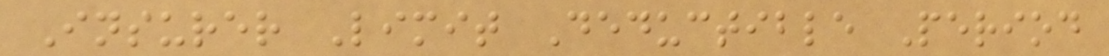Insurer Limit Deductible Period
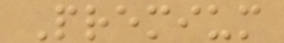Premium
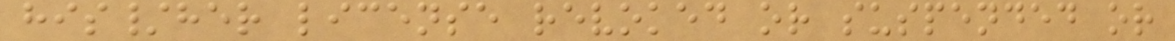his/her license revoked or suspended or
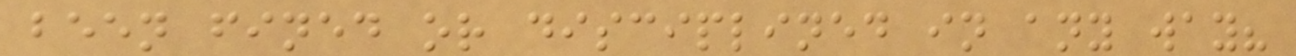been fined or disciplined in any way?
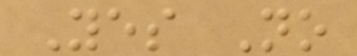Yes No
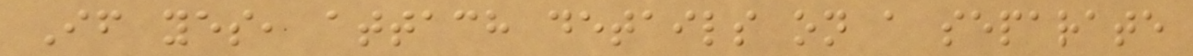If yes, attach details on a separate
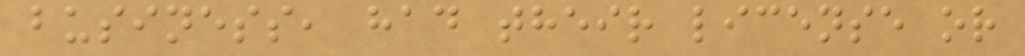business, had their license or
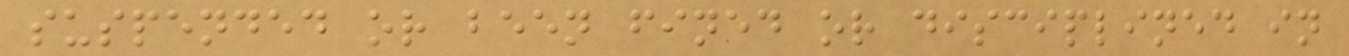suspended or been fined or disciplined in
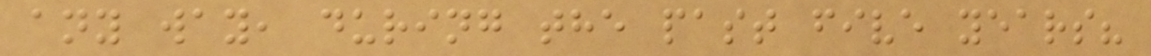any way, during the past five years?
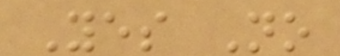Yes No
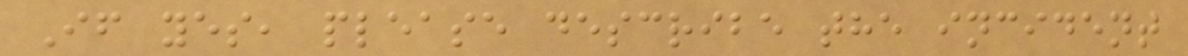If yes, please describe the incident
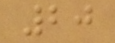20
